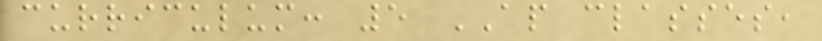curriculum: 5 AP classes,
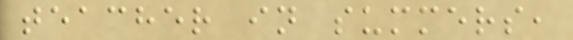teacher in summers,
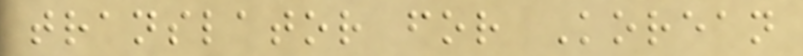translator for Korean
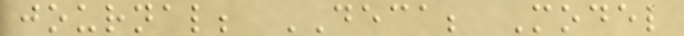journal; DECA; Model
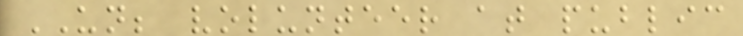UN; volunteer at public
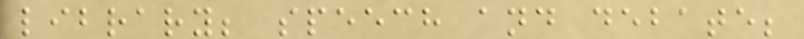library; speech and debate;
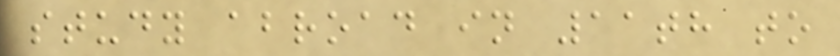study abroad in 11th to
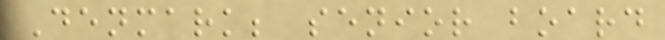Denmark; senior board
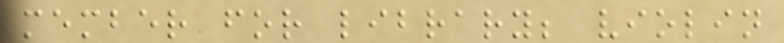member for library; violin
